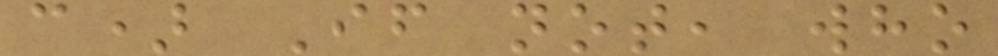c) If not, who
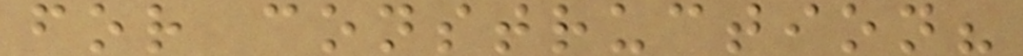for construction?
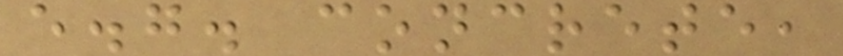e.g. concrete,
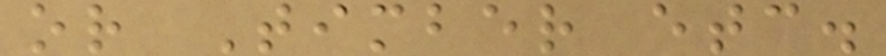or Timber etc.
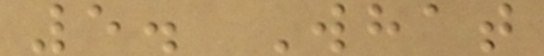5. What
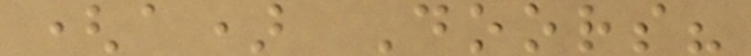(a) Doors?
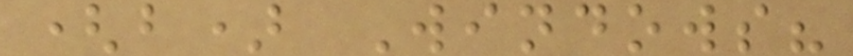(b) Windows?
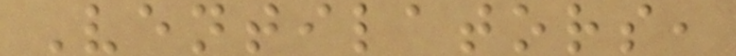Ventilators,
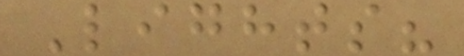Lights?
